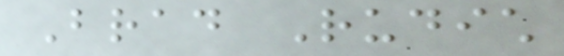Brad Rudich
